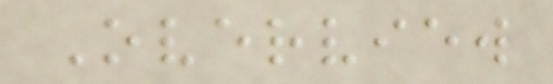Overview
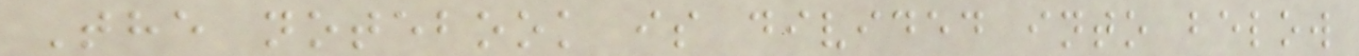The notebook is divided into below
